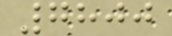7800
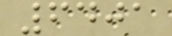6401
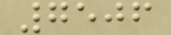7506
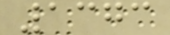1373
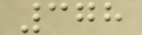378
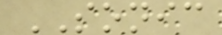SONIC
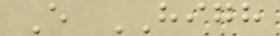E HIGH
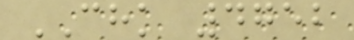CHK 4752
